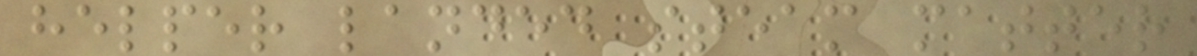helper landed steam matter
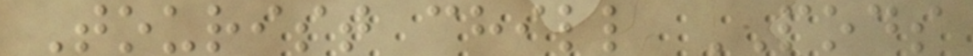Tourist chill PODS
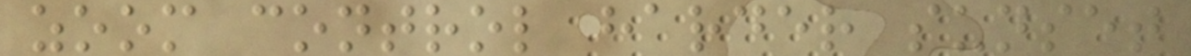zoom control harder sunset
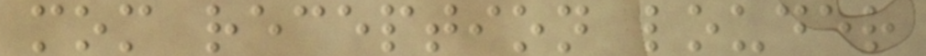mom reception louder
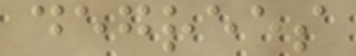degrees
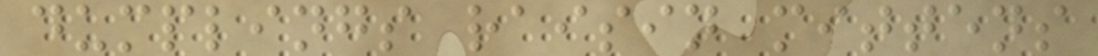dumplings raisin mittens
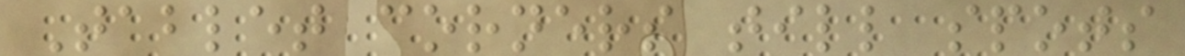Tablet corners till spots
